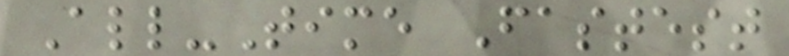All-Time Fastest
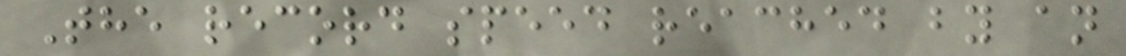The record speed reached by an
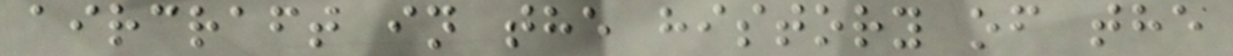aircraft in the history of the
